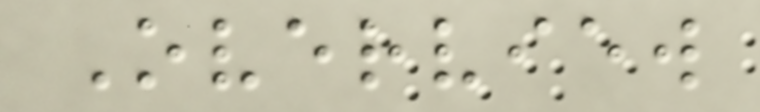Overview
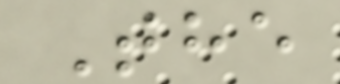The
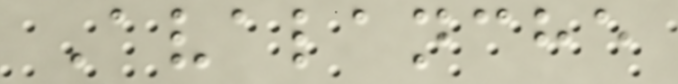Avalanche
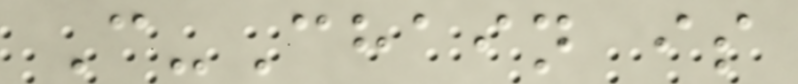C-Chain is
